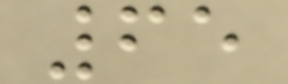65
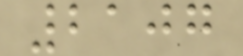2107
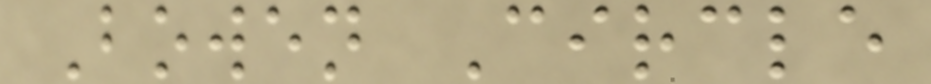Bowen Circle
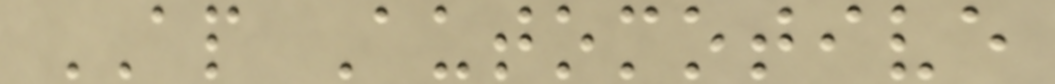AP Automotive
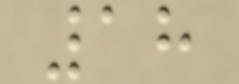18
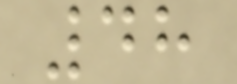48
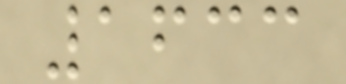1633
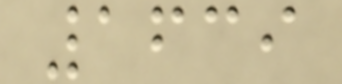1639
